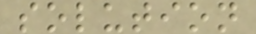solution
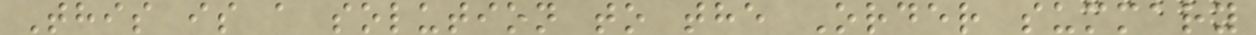This is a solution to the Order summary
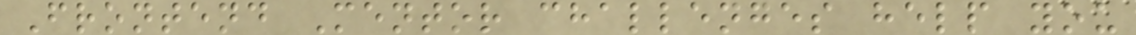Frontend Mentor challenges help you
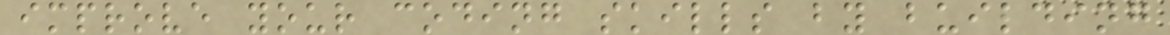improve your coding skills by building
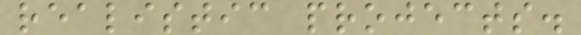realistic projects.
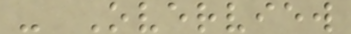- Overview
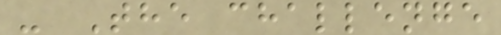- The challenge
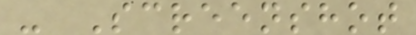- Screenshot
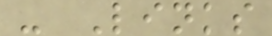- Links
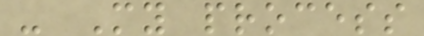- My process
